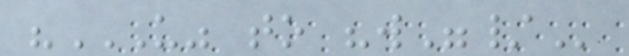"U" TO "W"/
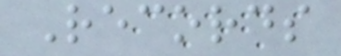Records
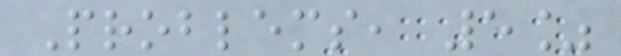Problems, 5%
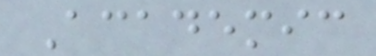Academic
